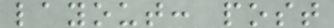layout: post
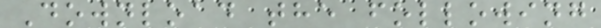Download the following
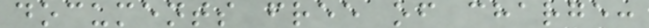documents free of charge:
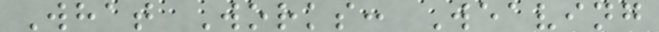What Works: Weaving
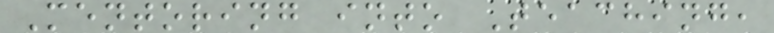Mentoring into Teaching,
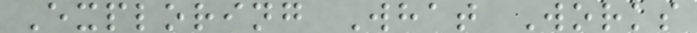Exploring What Works
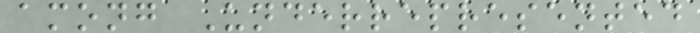among Underrepresented
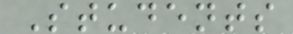Students
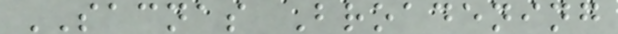SACNAS Broadening
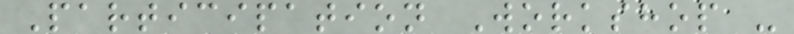Participation Workshop -
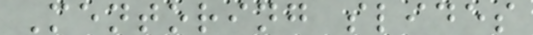Mentoring slides
